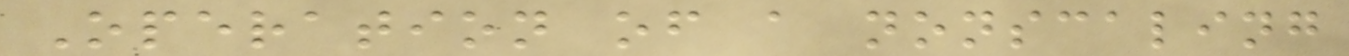Operation of a nonscaling
